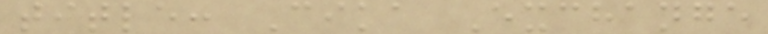title: Cika Exchange
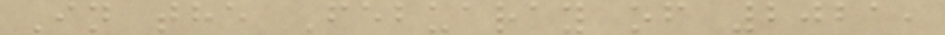In the Febuaray of 2021,
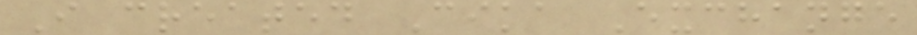I created Cika Exchange
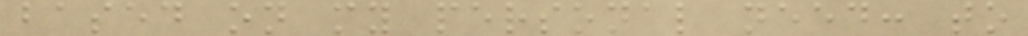based on my personal need: to
